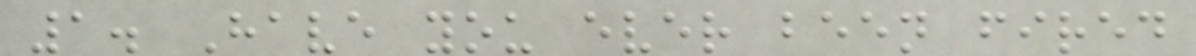1. Have you ever been fired
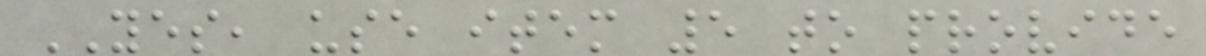YES, use item 5 to provide
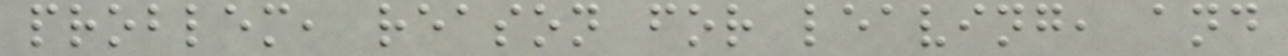problem, reason for leaving, and
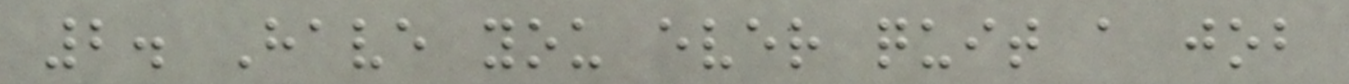2. Have you ever quit a job
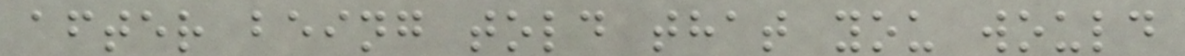after being told that you would
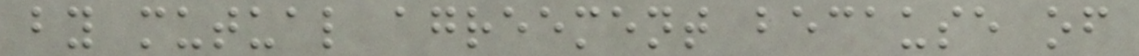by mutual agreement because of
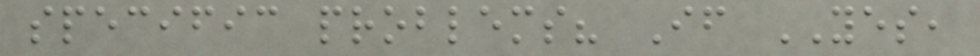specific problems? If YES,
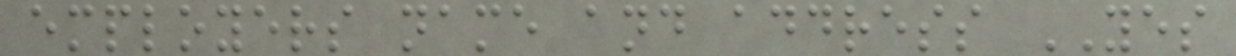employers name and address YES
